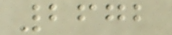2672
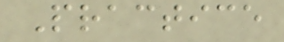Practice
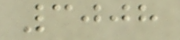3008
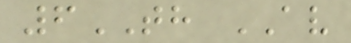6TH AV
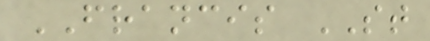FRANCIS ST
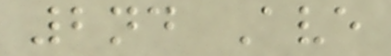2nd Ave
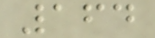164
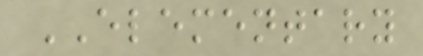ELEMENTARY
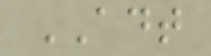ADT
